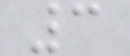3
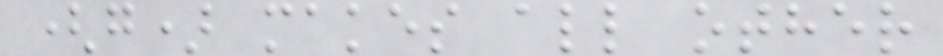(g) makes all other
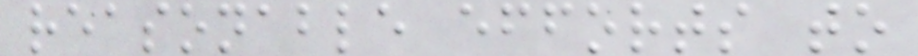reasonable efforts to
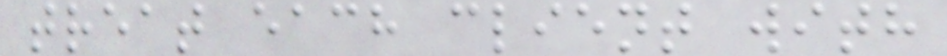treat each client with
